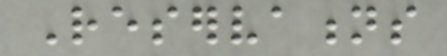Reservations
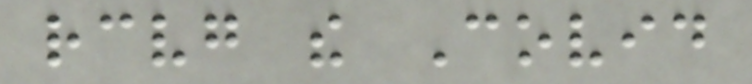receiving the Covid
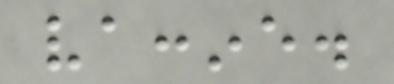vaccine.
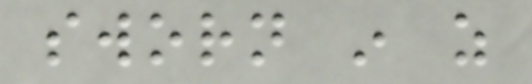sworn in as
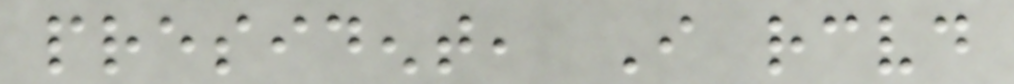president, I received
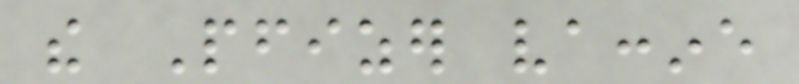the Pfizer vaccine
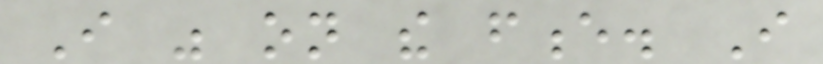I was on the fence. I
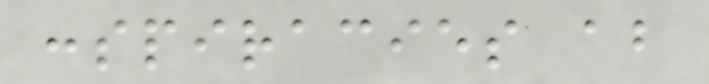conspiracies about
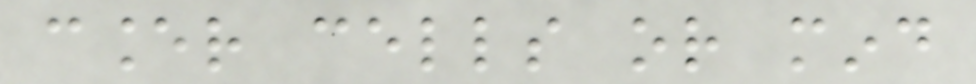cancer cells or mind
